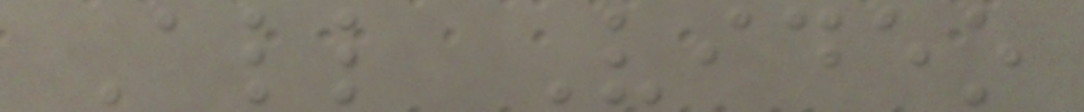All Video
